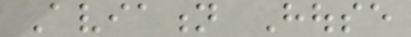Aviation House
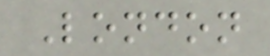London
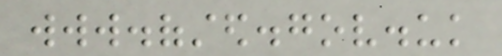www.ofsted.gov.uk
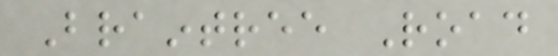Braintree Road
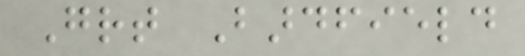Great Bardfield
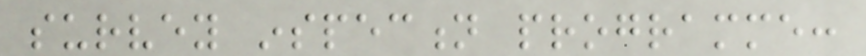survey inspection programme:
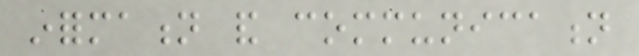information and communication
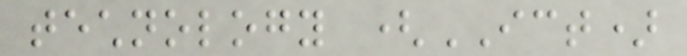technology (ICT)
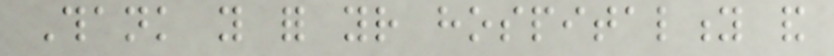Thank you for your hospitality and
